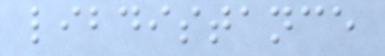libdistance
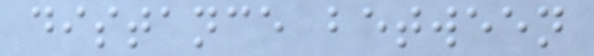distance between
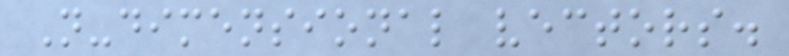N-dimensional vectors.
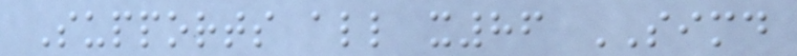Supports all x86 SIMD
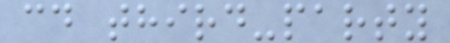cd third-party
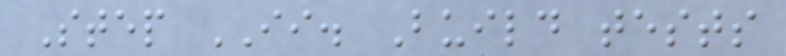Step II. Build tests
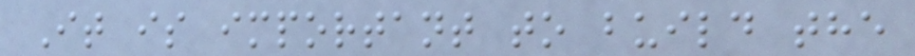It is important to build the
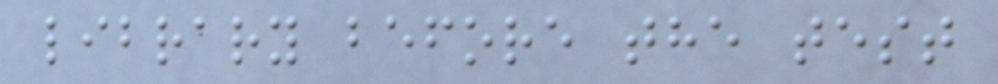library before the test
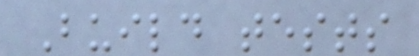Build tests
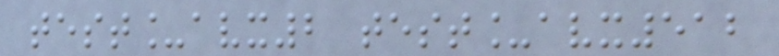test_avx2 test_avx512
